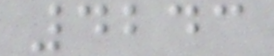4243
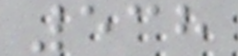538
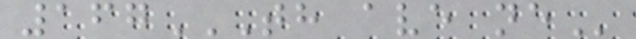167TH AVE NE
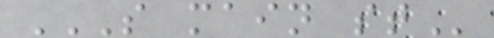S MAIN ST
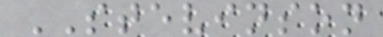STEVINSON
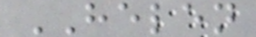HELEN
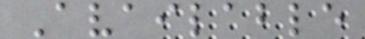Available
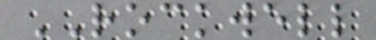ROCKWELL
